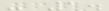- 1.
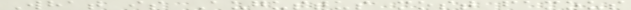What is Augustus most famous
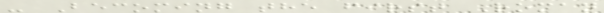- Becoming the first Roman
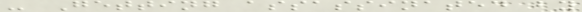- Getting assassinated by
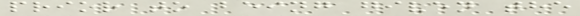prior to being given the
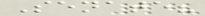Senate?
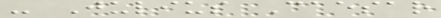- Julius Caesar
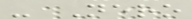- Nero
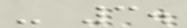- 3.
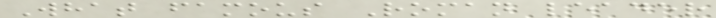What famous Roman leader
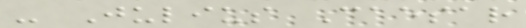- Julius Caesar
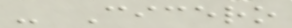- Cicero
